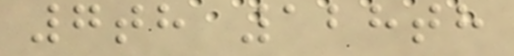7th 128th
